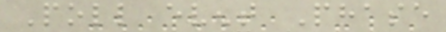Poll event Phase
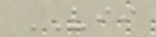VII
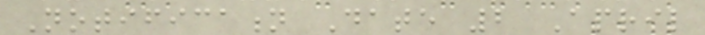Notification Date 2 April
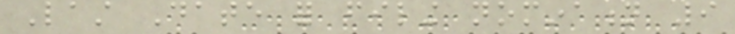Last Date for filing nomination 9
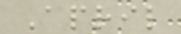April
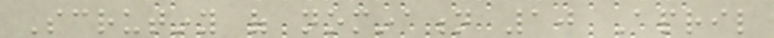Scrutiny of nomination 10 April
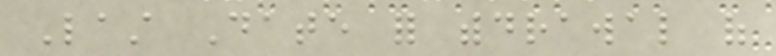Last Date for withdrawal of
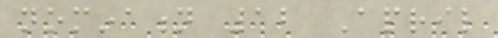nomination 12 April
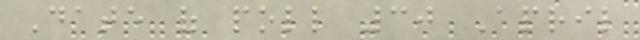Date of poll 30 April
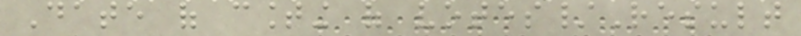Date of counting of votes/Result
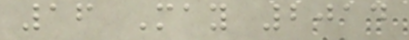16 May 2014
